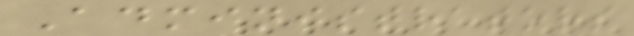Administrators
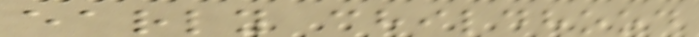early childhood
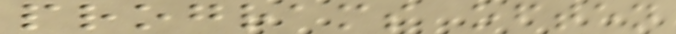programs often
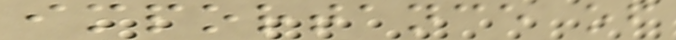importance of
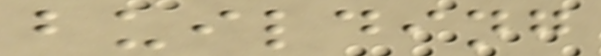building
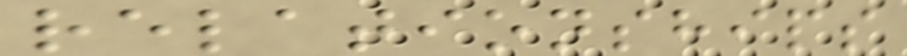relationships
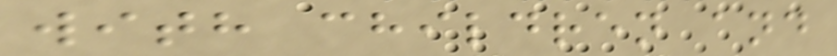with children and
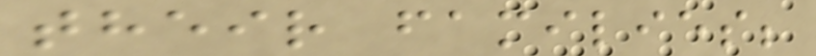their families;
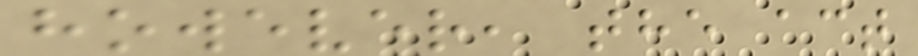however, the act
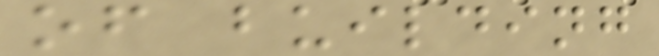of building
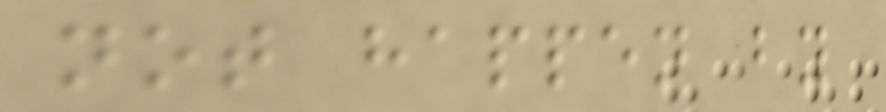not happen by
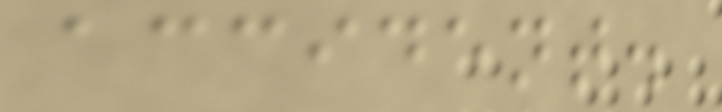accident.
